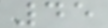45
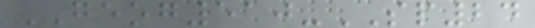GEOG510-SP24
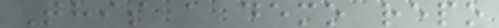This a demo repo
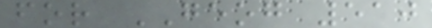for GEOG 510
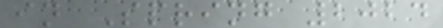in Spring 2024
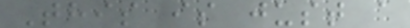This is just a
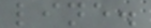line.
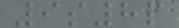9s8p
